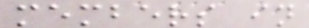members in
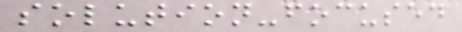solution-focused
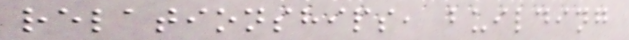relationships, building
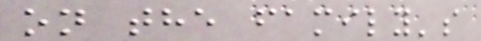on the family's
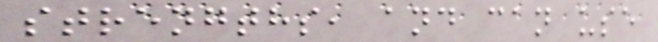strengths, and can use
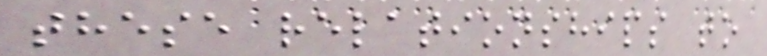these relationships to
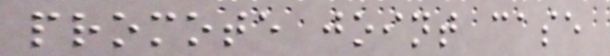promote joint case
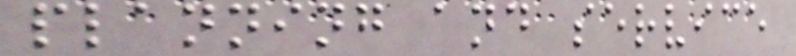planning and service
